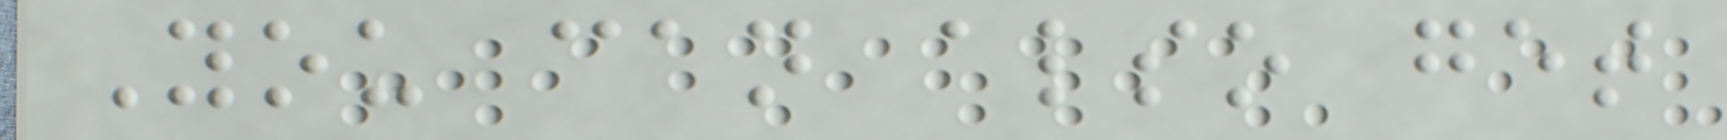You can also get
